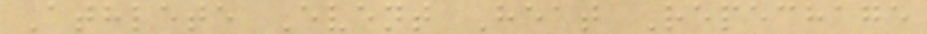Athlete Event Heat Repechage
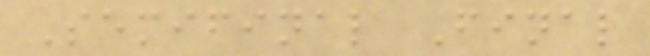Semifinal Final
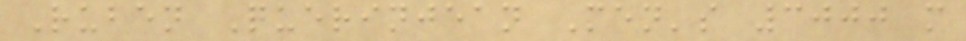Ruben Querinjean Men's 3000 m
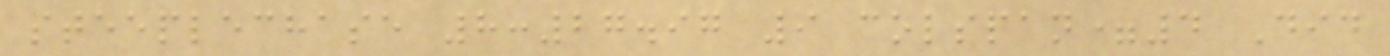steeplechase 8:27.97 9 colspan=4 Did
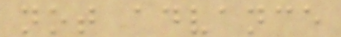not advance
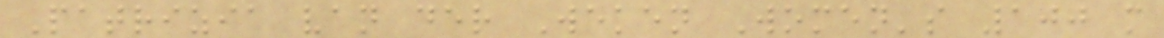Patrizia van der Weken Women's 100 m
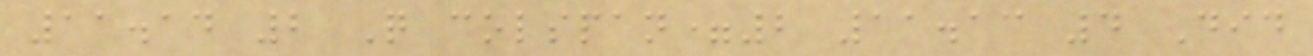11.14 2 Q colspan=2 11.13 4 Did
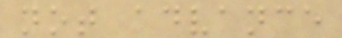not advance
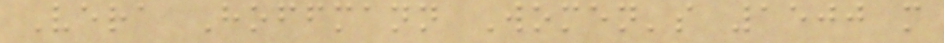Vera Hoffmann Women's 1500 m
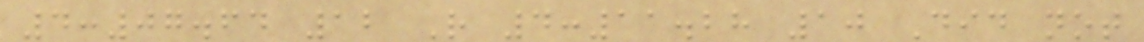4:07.64 12 R 4:11.28 10 Did not
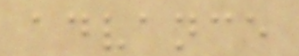advance
